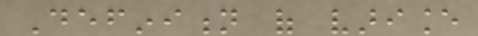Definition of variance
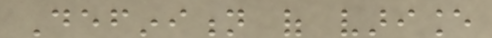Definition of variance
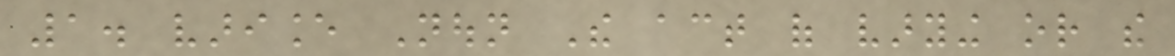1. variance Noun The act of varying or the
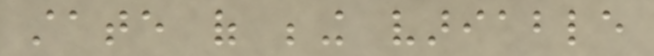state of being variable
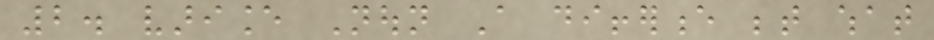2. variance Noun A difference between what
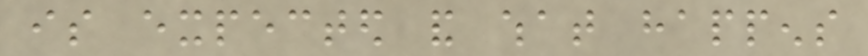is expected and what happens
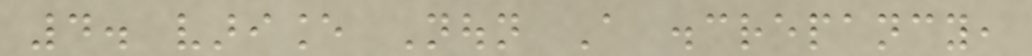4. variance Noun A discrepancy,
